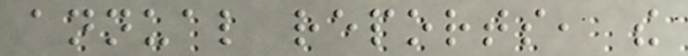annual reports, the
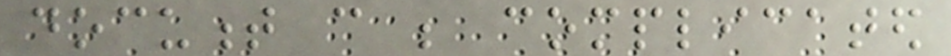document can be complicated
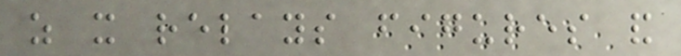as it relays figures and
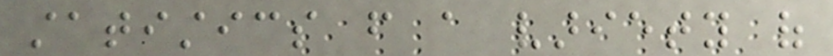statistics from a variety of
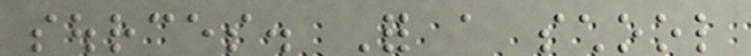sources. For a school
